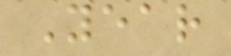Year
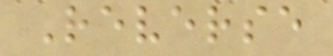Reverse
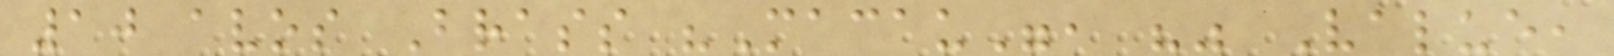10 avos Brass "Macau", "" Value,
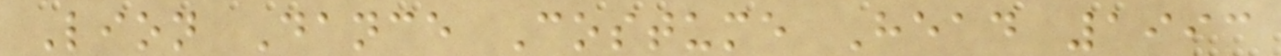Lion Dance Costume Head 1993
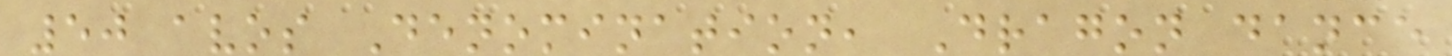50 avos Denomination, Dragon dance
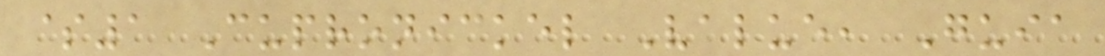$1 Cupronickel Value, Guia
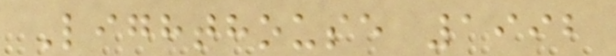Lighthouse 1992
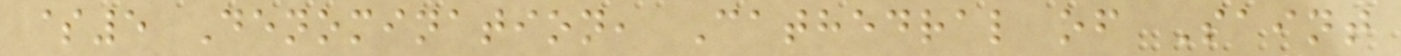$5 Denomination, Cathedral of Saint
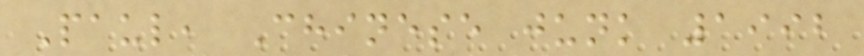Paul, Chinese junk 1992
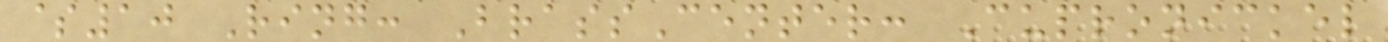$10 Ring: BrassCenter: Cupronickel
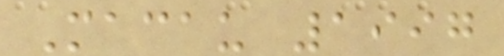Macau 1997
